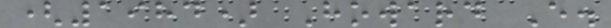(1984) Howard E.
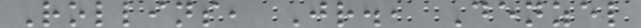Rollins, Jr., Denzel
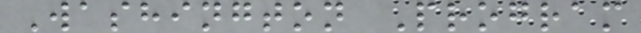Washington Program
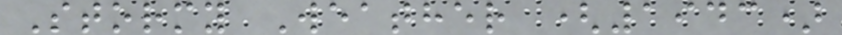Stormy Weather (1943)
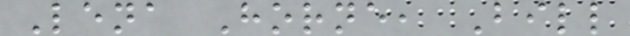Lena Horne, Bill
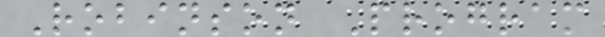Robinson Program
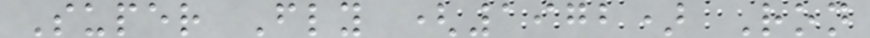Super Fly (1972) Ron
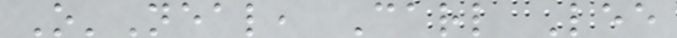O'Neal, Carl Lee
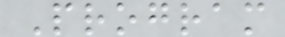Program
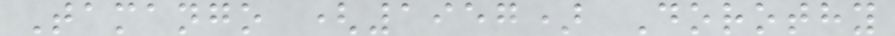Tamango (1957) Dorothy
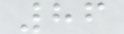86
